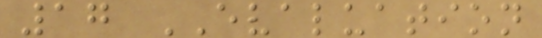17 EVALUATION
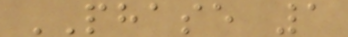PHASE 1
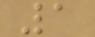1
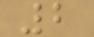2
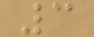3
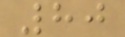80
